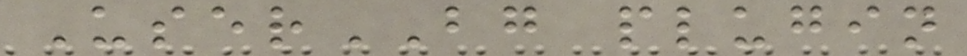UserBG plugin
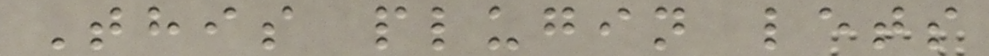This plugin lets
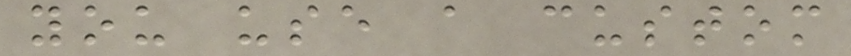you use a custom
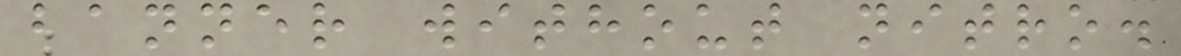banner without nitro.
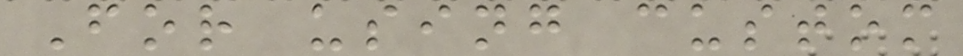For using custom
